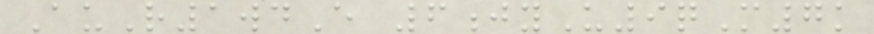AuR1wdE 6jyU9qM7k
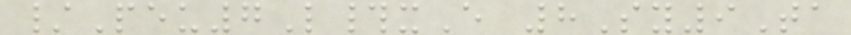/Peu7L#xE 8Sy9Ta
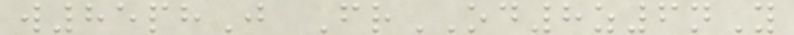w85phJ FrOD8z6nY
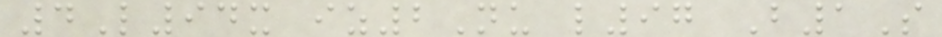4L94x iz2Nu l97 B1S
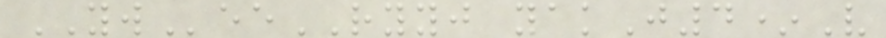YWeeRYYJ yakJ4*V
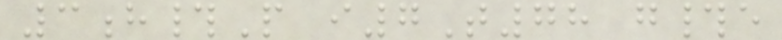3h#P i7T78 g#e
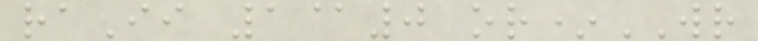raIi 1@0 or*WR
